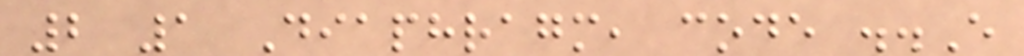2 1 Diaphragm, code ..E
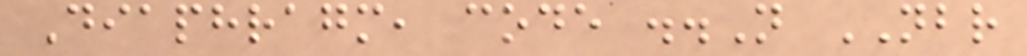Diaphragm, code ..N NBR
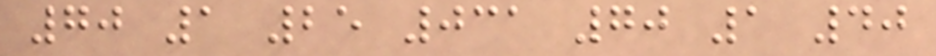70 1 25 031 70 1 40
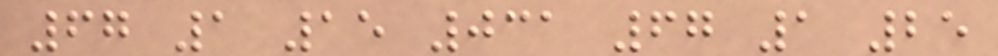67 1 15 031 67 1 25
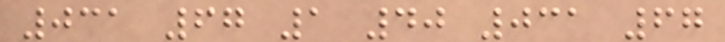031 67 1 40 031 67
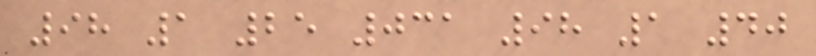98 1 25 031 98 1 40
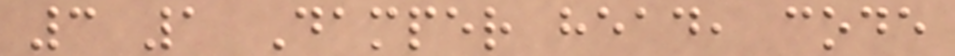3 1 Damper head, code
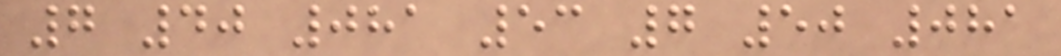7 40 081 53 7 50 081
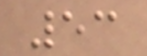53
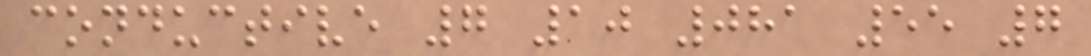conductive 7 10 081 55 7
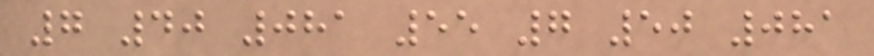7 40 081 55 7 50 081
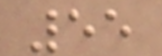55
